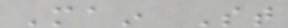Main St
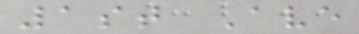1st Ave
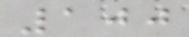100
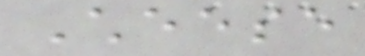Cheese
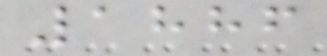1886
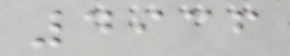4936
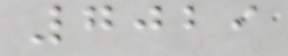7029
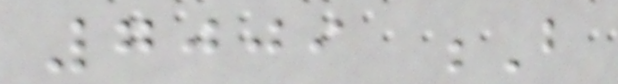7009 B
